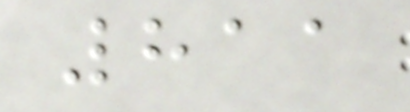811
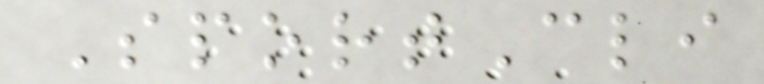SportCli
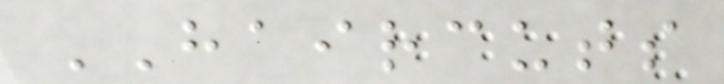HAIRCUTS
